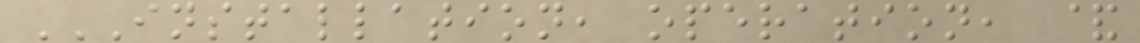INSTALLATION, OPERATION, &
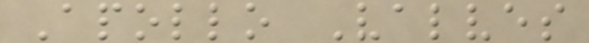Apollo Valves
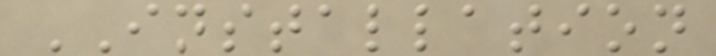INSTALLATION
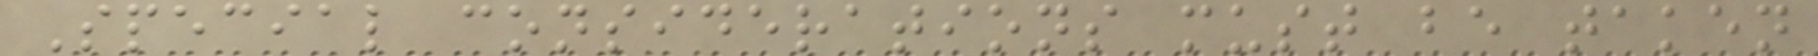Special considerations must be taken
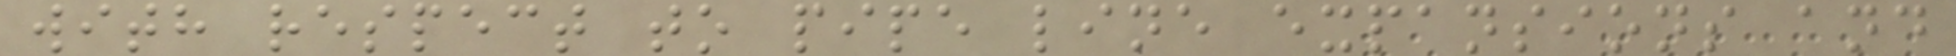with respect to pipe line expansions and
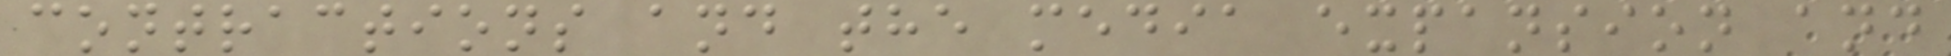contractions and the media expansion and
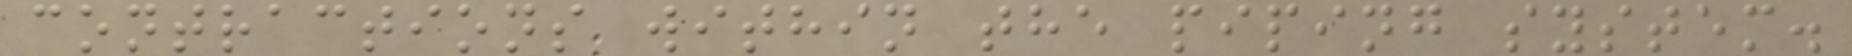contractions within the piping system.
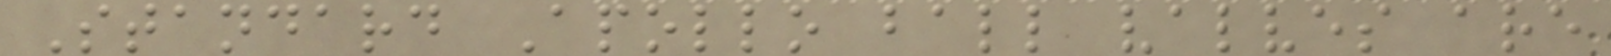Standard Apollo ball valves are
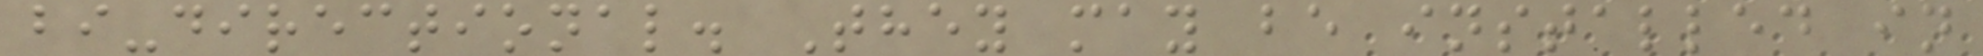bi-directional. They may be installed in
